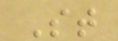St
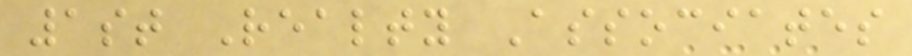1st Realty Associates
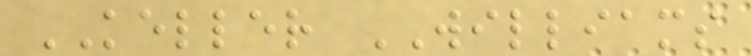KELLER WILLIAMS
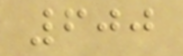600
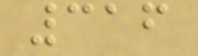316
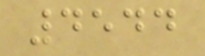4544
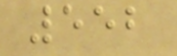552
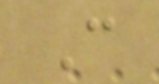C
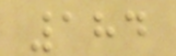184
